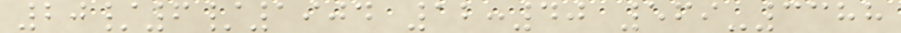20/6/1904 12:40 569-3388
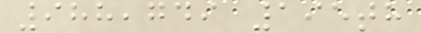988,749 195th
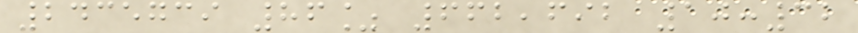2435739 86% 662,692 10:32
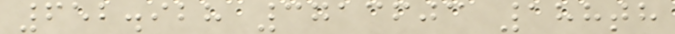652.928 3713603 188th
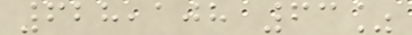628,108 63%
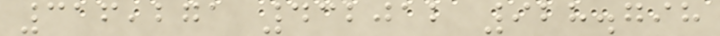316,271 432012 928.798
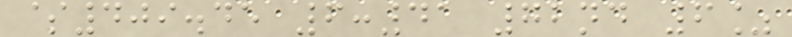$409.45 6:41 72nd 6%
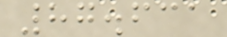87.631
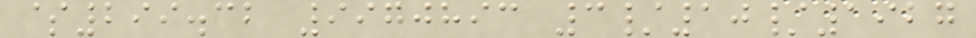$299.32 9970893 3/10/1927
